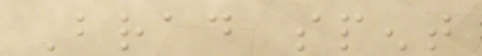Brad spent
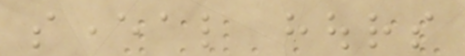several hours
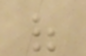of
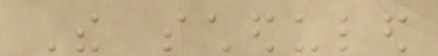The scheduled
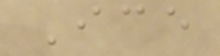Ice
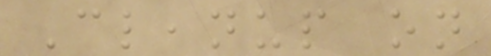Cleanup on
